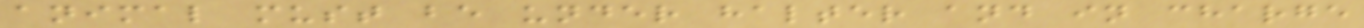animal must be under halter and in charge
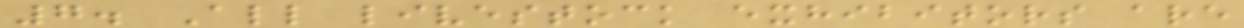7. All livestock exhibitors are
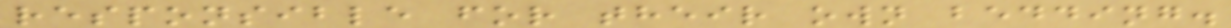responsible for their own bedding.
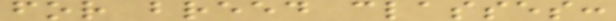for breed classes:
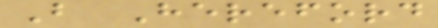B Hereford
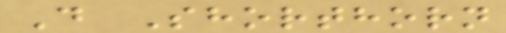D Shorthorn
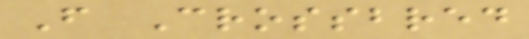F Crossbred
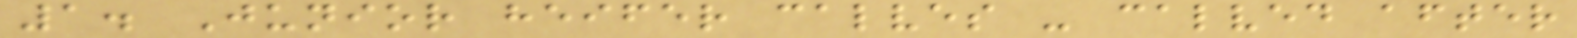1. Junior heifer calves - calved after
